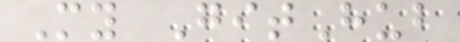My GitHub
